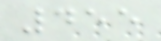455
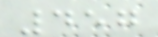457
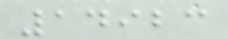14923
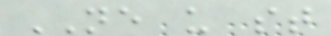NE u st
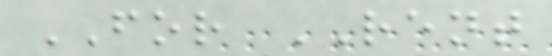FOR RENT
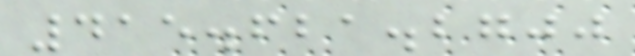415.621.2700
